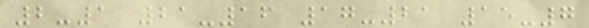2-1 21-16 17-21 15-7
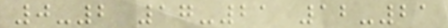0-2 17-21 12-21
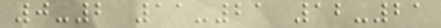0-2 11-21 12-21
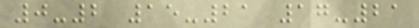0-2 15-21 17-21
